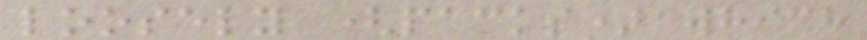loosely (packs) which
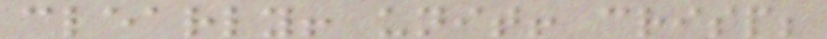clearly! unit! crisp;
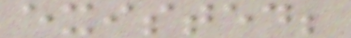existed;
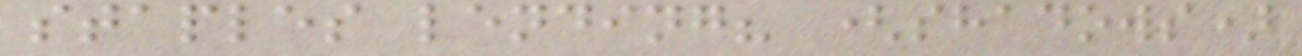staples lending? (shadows)
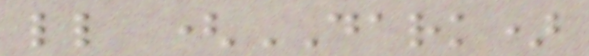ll (DARK)
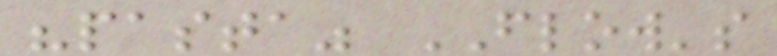"pasta" FLOW's
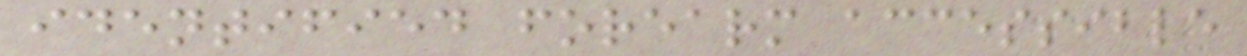identified forearm accessible
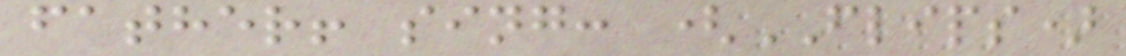father! sing: (FLIPS)
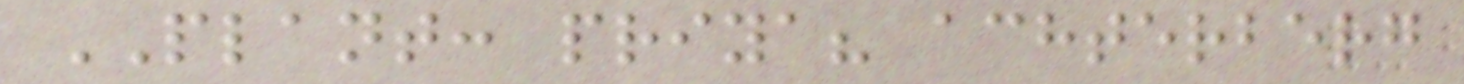PLANT: priya? achterberg
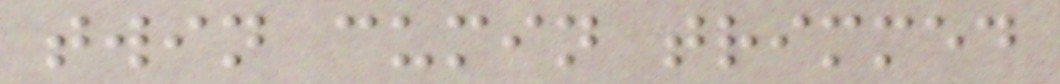twin cumin trimmed
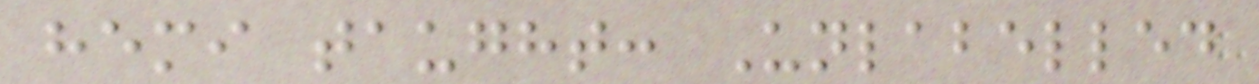hemi taught: Unlabelled
